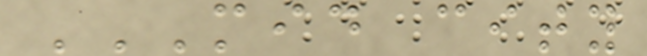MID CITY
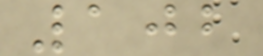102
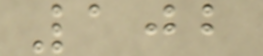102
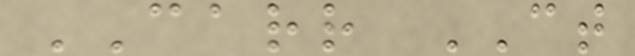CARR CT
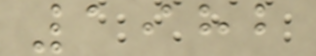1982
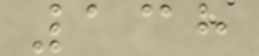138
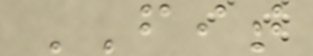FIT
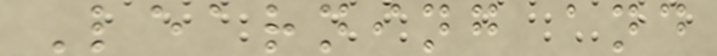Learning and
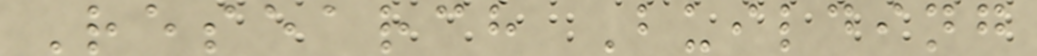Research Building
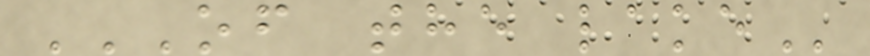OF THE LAKE
